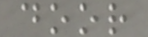door
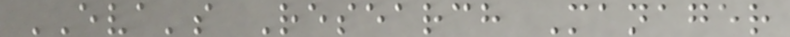EVA's Research Manager
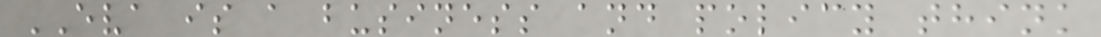EVA is a business and policy think
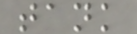tank
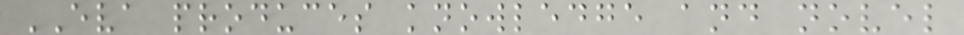EVA produces knowledge and novel
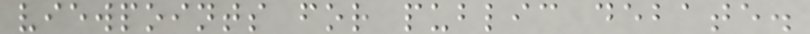viewpoints for public debate.
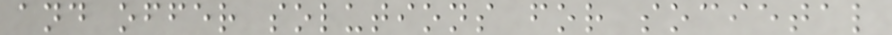and offer solutions for societal
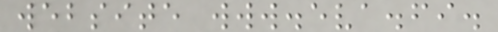website www.eva.fi.
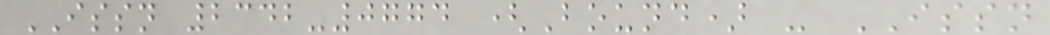ISSN 2342-0774 (Bound) - ISSN
